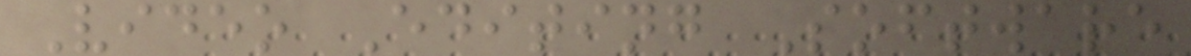Video Editing Software
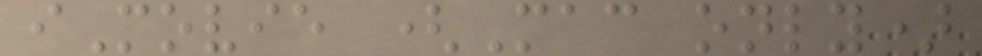iMovie (Mac only)
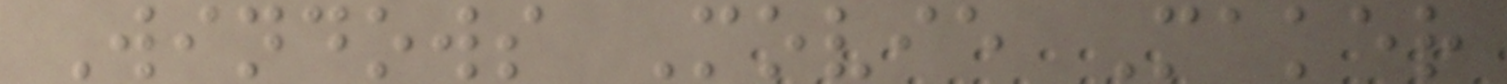Windows Movie Maker
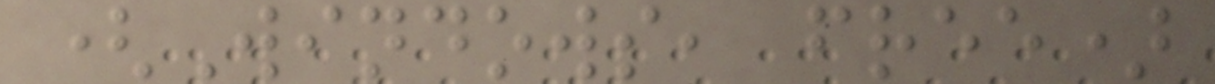(Windows, free)
